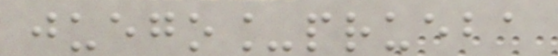juego_prueba
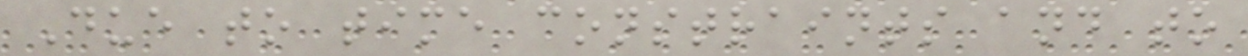Due to time constraints and to
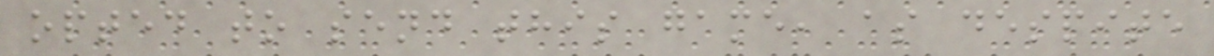opted to send this game, as despite
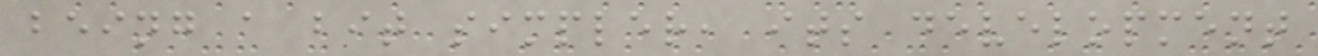being a bit simpler, its development
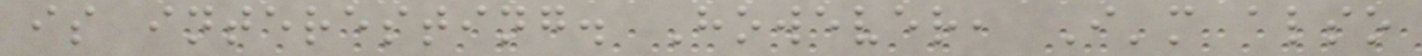is interesting. However, I'm also
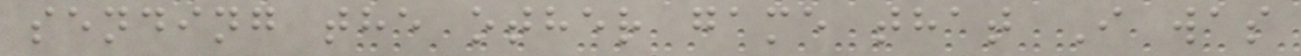sending the other game that I was
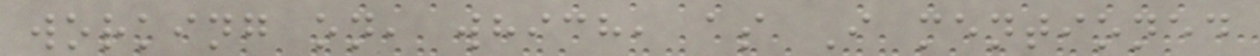working on, which, as I mentioned
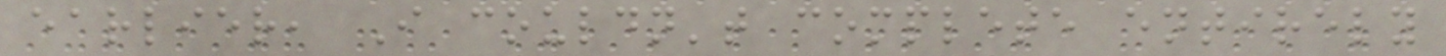earlier, I couldn't complete entirely
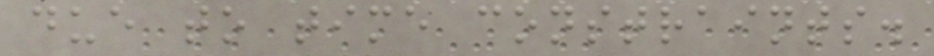due to time constraints.
